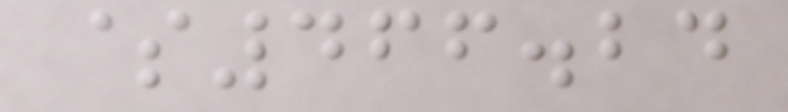$466.24
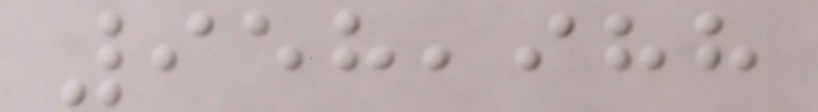958,988
